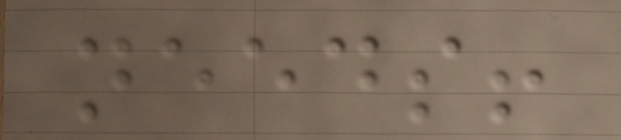needs!
